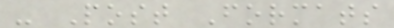- Post Formats
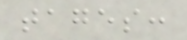tages:
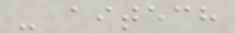- aitech
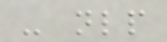- nlp
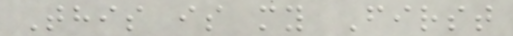This is my First
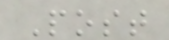Post
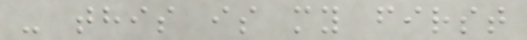- this is my first
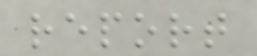report
